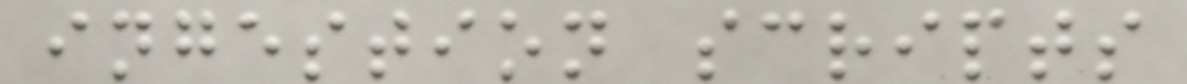ingestion scripts
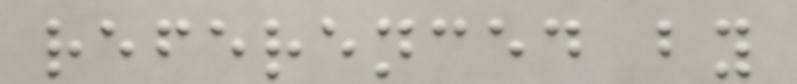referenced by
